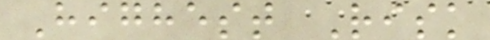Highest Risk
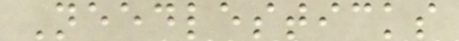Needlesticks
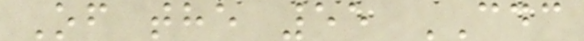Of the 55 CDC
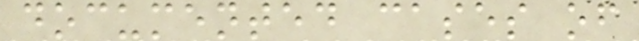documented cases of
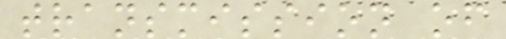transmission of
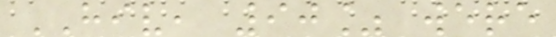HIV, 90% were
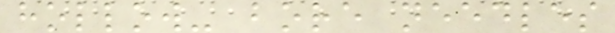hollow- bore needles
